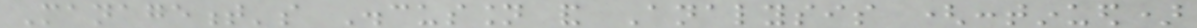Management's Discussion and Analysis (continued)
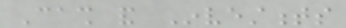Cash and Investments
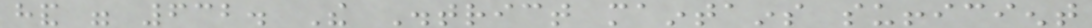hand were 632. The District maintains sufficient
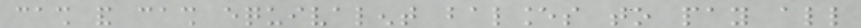cash and cash equivalent balances to pay all
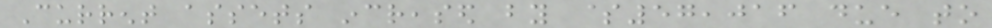Current assets increased by $57,016 due to
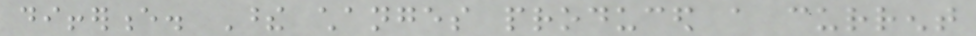difference. These changes produced a current
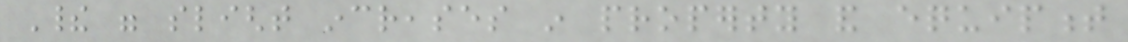Their were slight increases in property and equipment
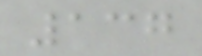137
